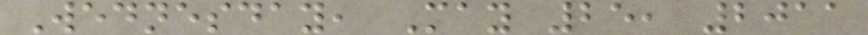Wednesday, May 25, 2011
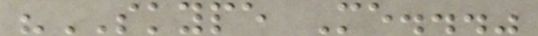"SKYPE Me..."
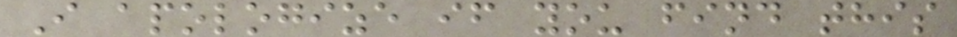I apologize if you find this
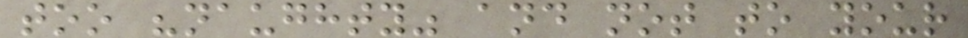too "naughty" and not to your
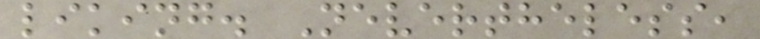liking. Nevertheless,
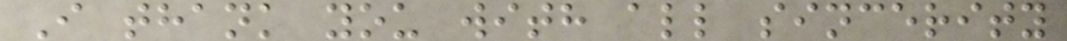I thank you with all sincerity
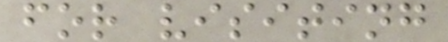for visiting
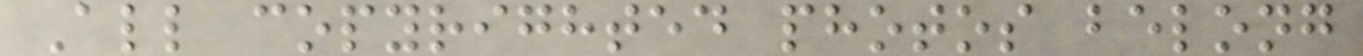All copyrighted photos belong
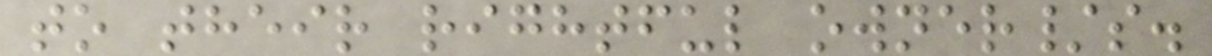to their rightful owner/s.
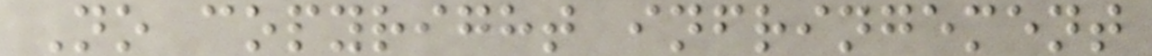No copyright infringement
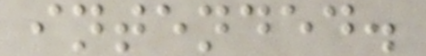intended.
